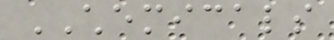CHEMICALS
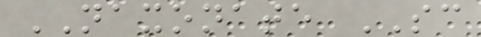NAXONATE SC
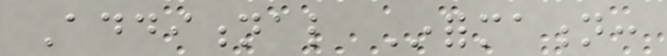Additional Information:
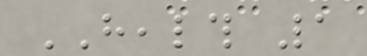HEALTH 1
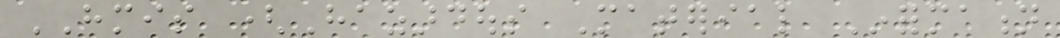HMIS (Hazardous Material Information
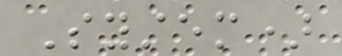System)
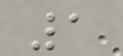1
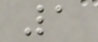1
